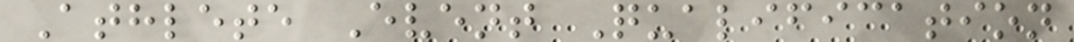Athlete Event Qualification
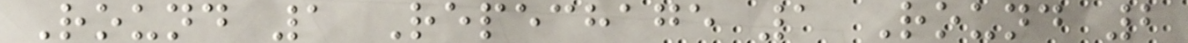Round 1 Repechage 1 Round 2
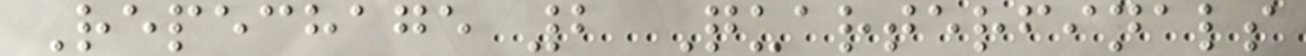Repechage 2 Quarterfinals
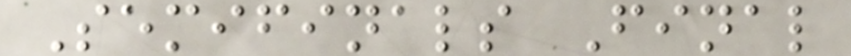Semifinals Final
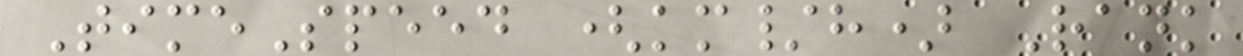TimeSpeed (km/h) Rank
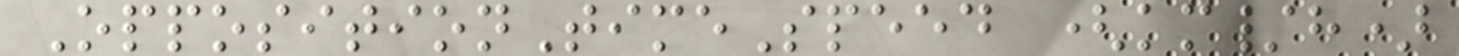OppositionTimeSpeed (km/h)
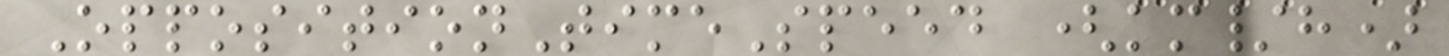OppositionTimeSpeed (km/h)
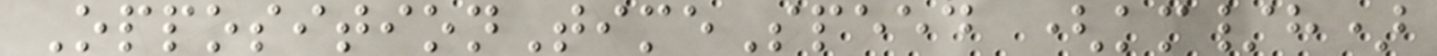OppositionTimeSpeed (km/h)
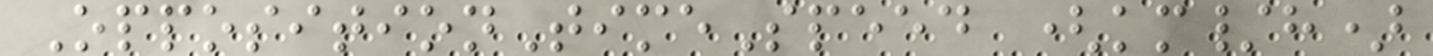OppositionTimeSpeed (km/h)
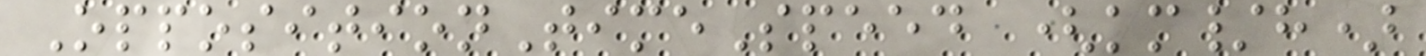OppositionTimeSpeed (km/h)
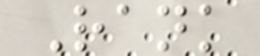Rank
